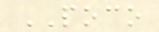POCO
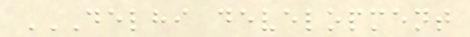DELHI DEVELOPMENT
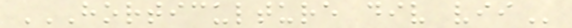HORTICULTURE DIV VII
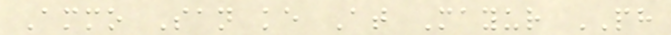Ammo San ke At Mayur PH
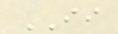II
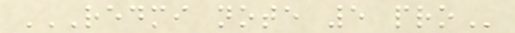REDMI NOTE 5 PRO
